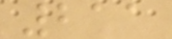211
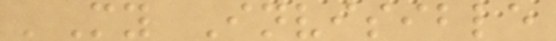'My Invisible
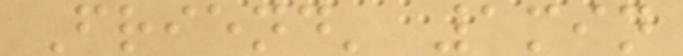Friend' 1min
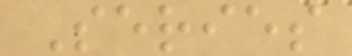Series
